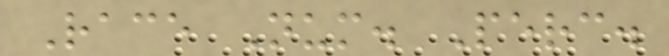Race Num. Perc.
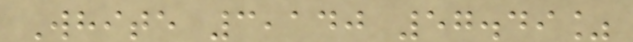White 3,140 57.49%
